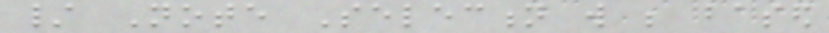/ Note Selection will be based
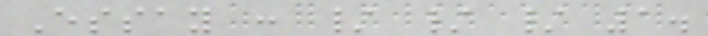Essay : / / / 1.
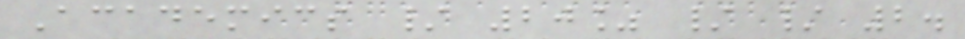Academics / 20% / / 2.
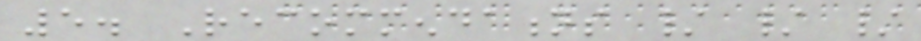5. Recommendations / / /
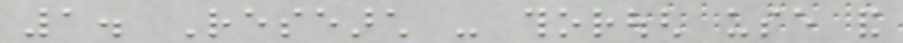1. Research - thorough use and
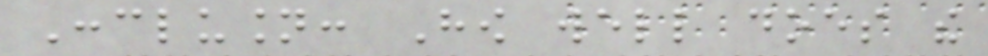Conclusion: How well does the
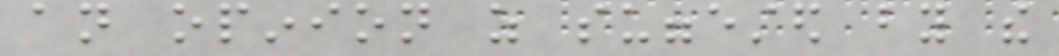an opinion as suggested by the
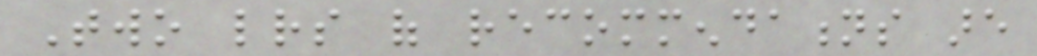Two letters of recommendations are
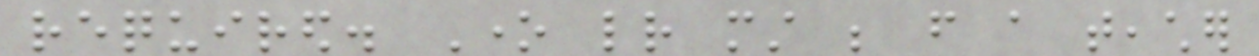required. One letter must be from a teacher
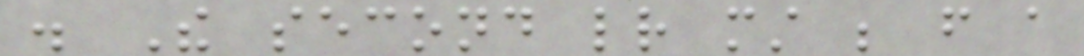. The second letter must be from a
